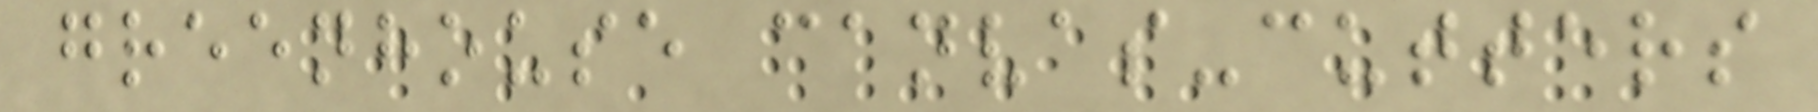greenhouse canvas-cutters
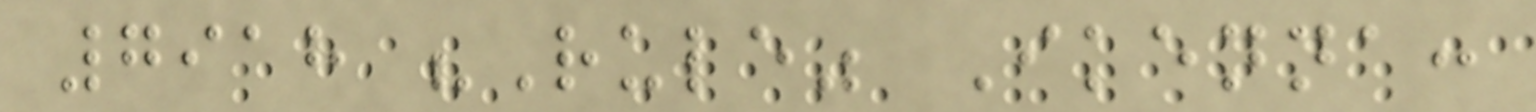7918 "Rule" Ikenna:
